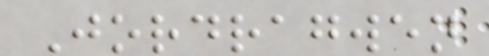Jordragwen
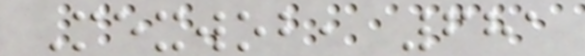Mexwob, 681
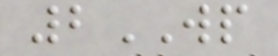2WP
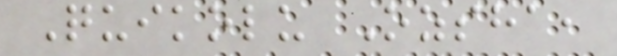Quikolu Ozsha,
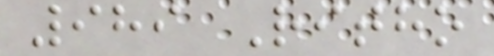989 Ritho
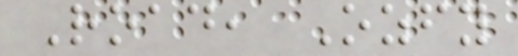Road, Ozfy
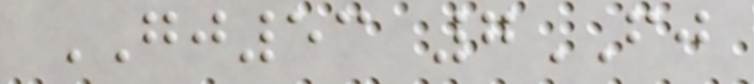GJ53 7FJ
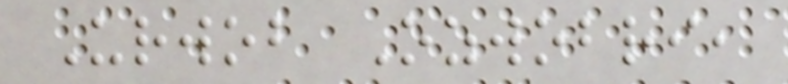Urwob Ozwobri,
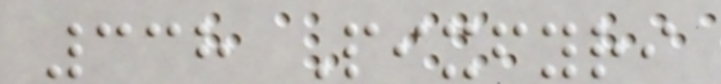338 Pixfyri
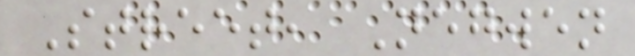Street, Negwen
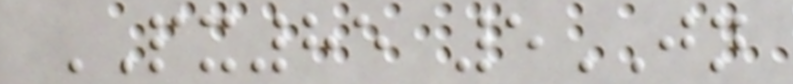PX85 5JN
